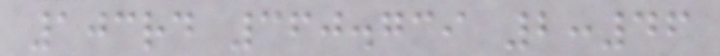103rd 360.739 2:46
